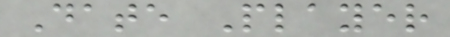Date Player
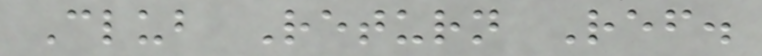Club Return Ref.
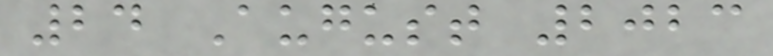24 August 2023
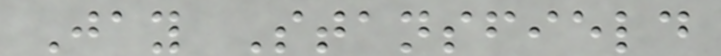Jay Stansfield
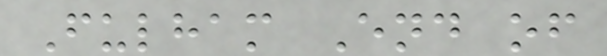Fulham End of
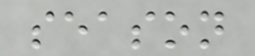season
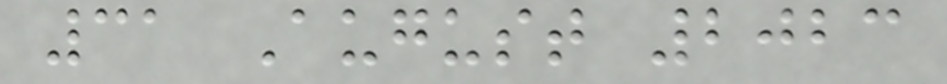31 August 2023
